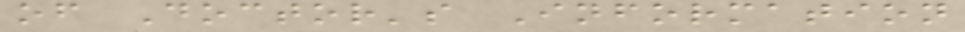of Doctor's Information
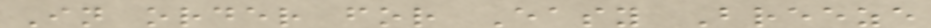In order for Easy Breeze
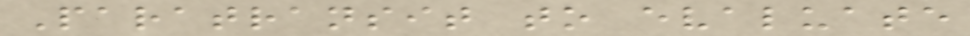Paratransit to evaluate
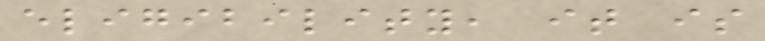eligibility, it is
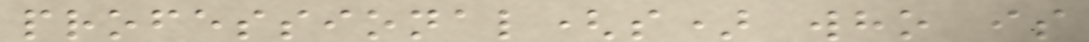professional(s) who is
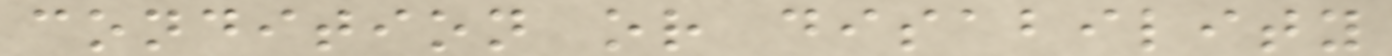condition or disability
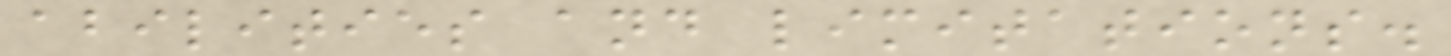abilities and limitations.
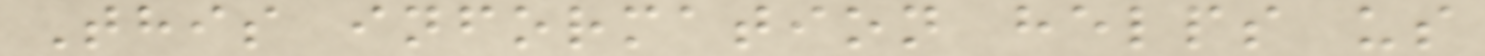This information helps us
